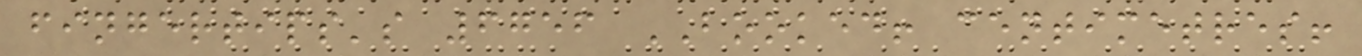fingertips's 6756 BOOKED! centimetres!
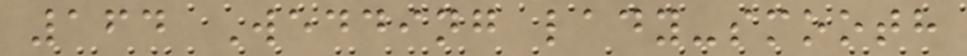164 Wedding lady-smooth
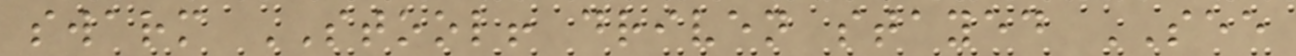swarm STOOL! driven stayed SEE
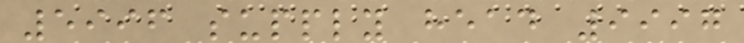5996 supply head 9997
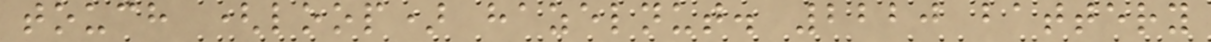touch (loop) hazelnut. 2220 battery
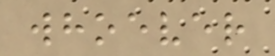whoever
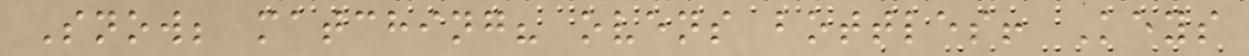Snow; matching? ovens bottles! Keys
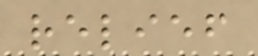relief
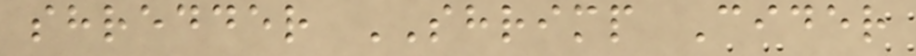shredder SHRIMP Cider
